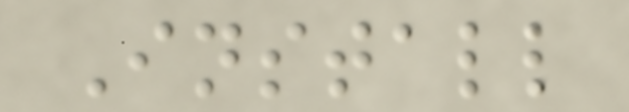Install
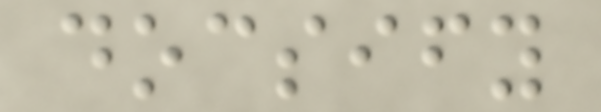docsify
